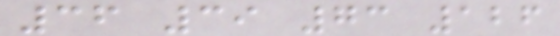36 39 73 126
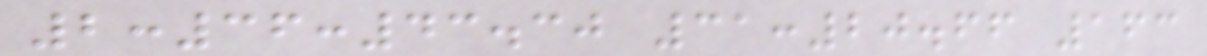2:36:43.30 31:20.66 163
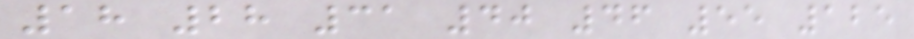18 28 31 40 46 55 125
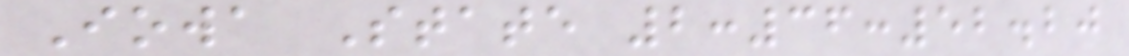Iowa State 2:36:52.20
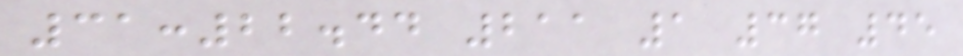31:22.44 211 1 37 45
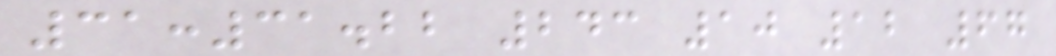31:31.22 243 10 12 67
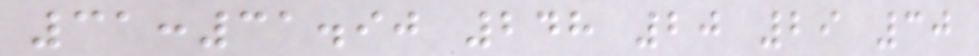31:31.90 248 20 29 30
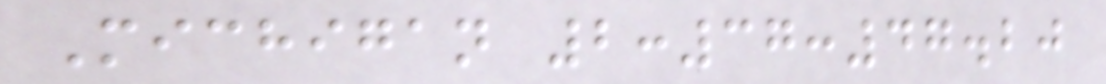Michigan 2:37:47.20
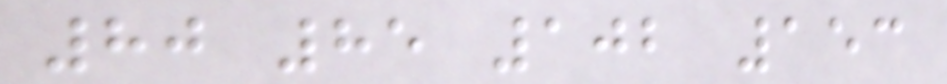80 85 102 153
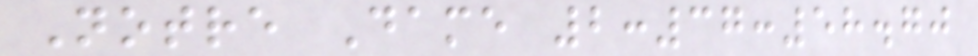Notre Dame 2:37:58.70
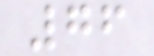76
